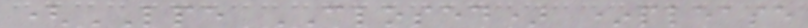(LPE CLOSED) *please
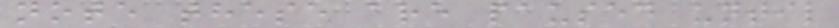note these are paused until
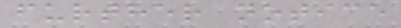further notice
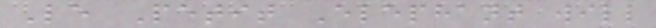Le Petit Elephant will
